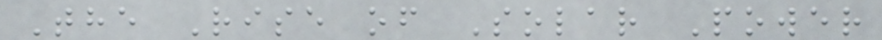The Rise of Solar Power
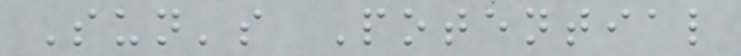Sun's Potential
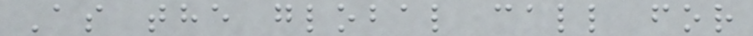As the global call for
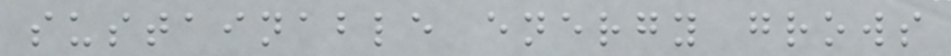sustainable energy grows
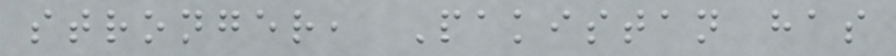stronger, Pakistan has
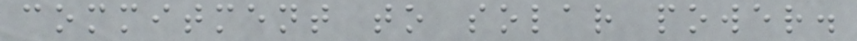commitment to solar power.
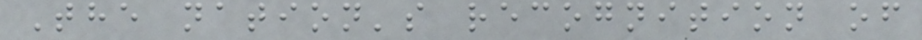The nation's recognition of
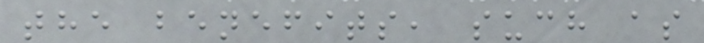the benefits, such as
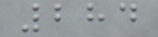284
